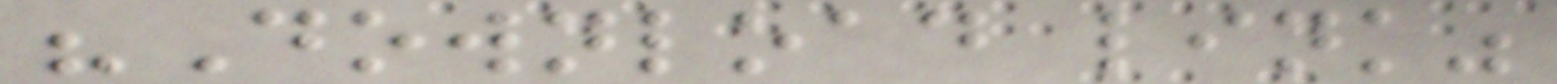"Download link"
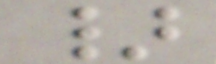}
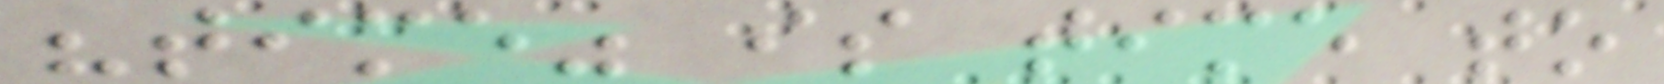"time" is time to
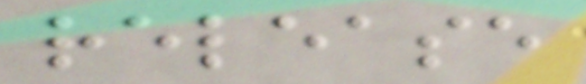release
